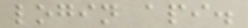login api.
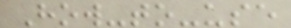How-to-use
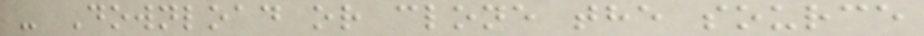- Download or clone the source
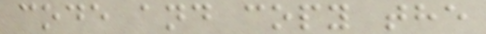code and copy the
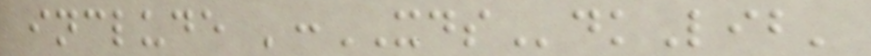include ':XDSdkLib'
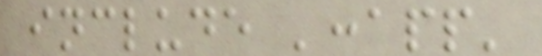include ':app'
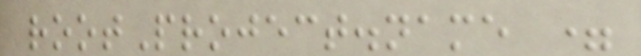rootProject.name =
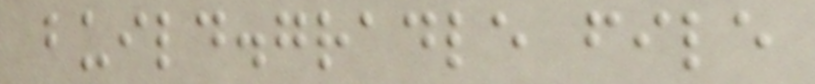build.gradle file
